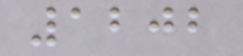1202
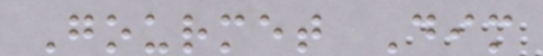Gourmet Dim
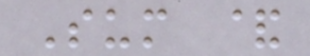Sum &
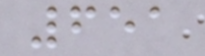651
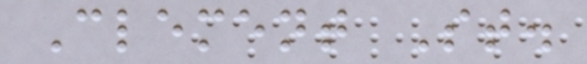Clement St.
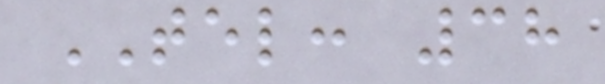TEL: 38
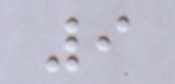9
